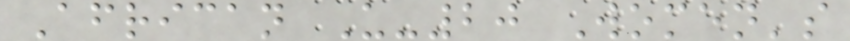African U-20 Women's
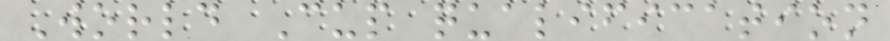World Cup qualification
